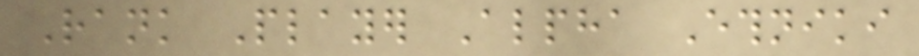Rank Player Alpha Ethniki
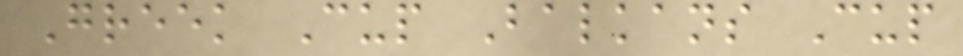Greek Cup Balkans Cup
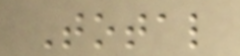Total
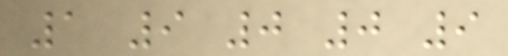1 9 0 0 9
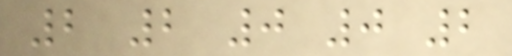2 2 0 0 2
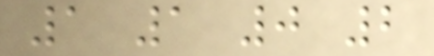1 1 0 2
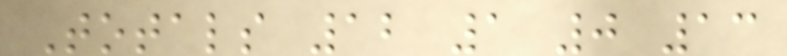Totals 12 1 0 13
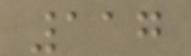117
